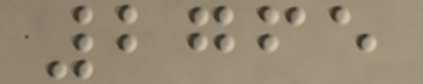2765
